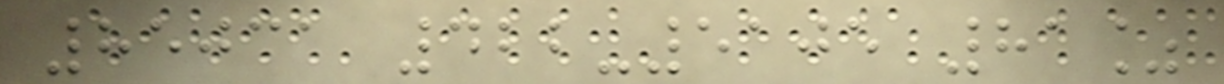85031 422-5105 81%
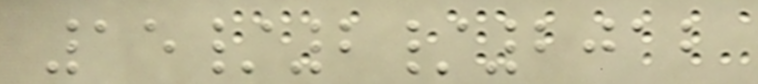15/2/2012
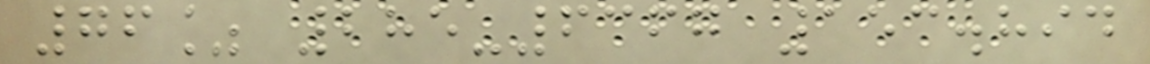76% 285-6367 153.894
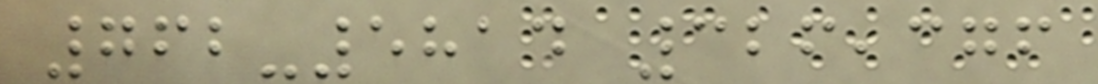762-5814 326,376
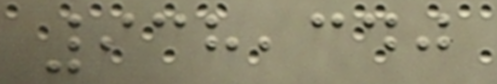938,340
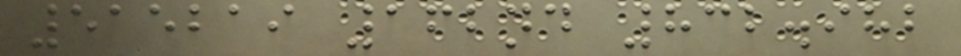515219 162nd 832.982
